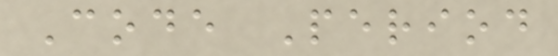Code Period
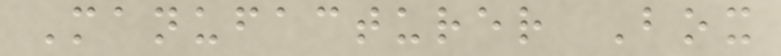Manufacturer Box
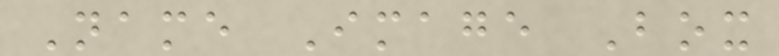Name Image Box
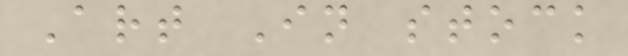Art In stock
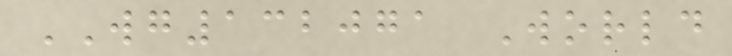WG132071 World
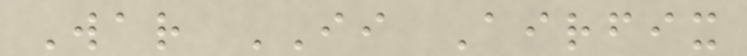War II Airfix
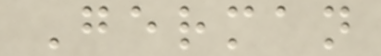German
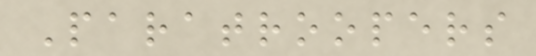Paratroopers
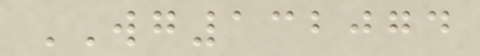WG132074
